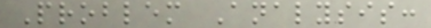Problem Analysis:
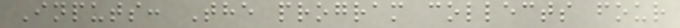Inputs: The program collects four
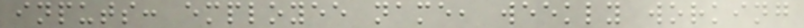inputs: employee name, weekly working
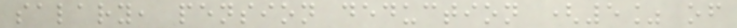salary, pension deduction (5% of
